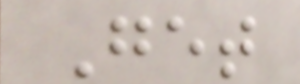Get
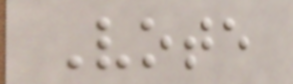Vote
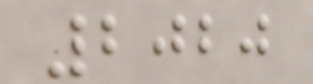2020
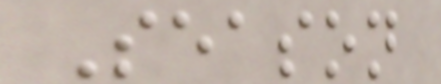Season
